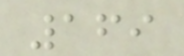169
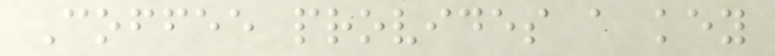Coffee provides a key
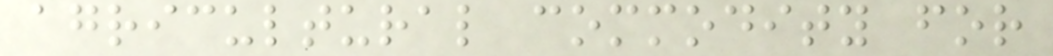agricultural commodity for
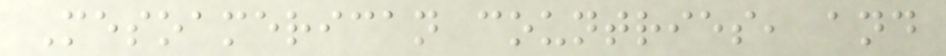Mesoamerican countries, and
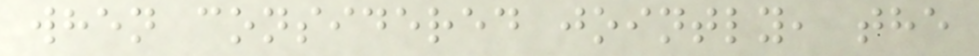when considered jointly, the
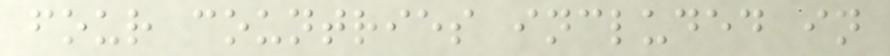four countries included in
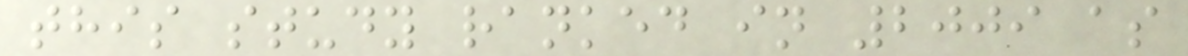this study ranked in 2009 as
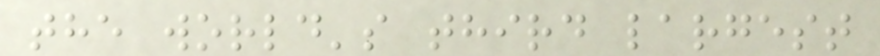the world's third largest
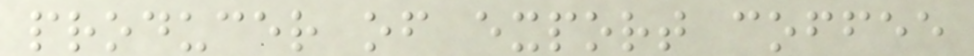producer of export coffee
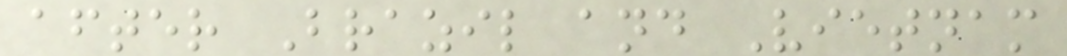after Brazil and Vietnam
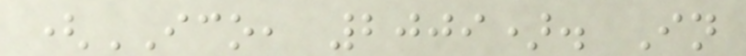(ICO, 2009). In
